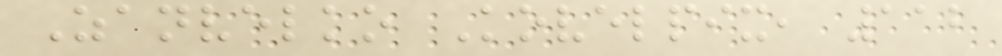Zanvelko Kovelpix, 112
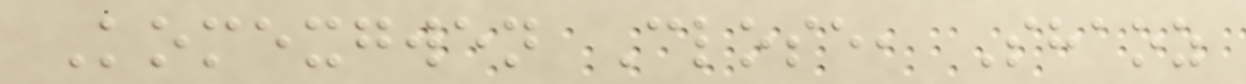Komexgwen Close, Shaoz
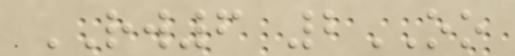RW6 2OO
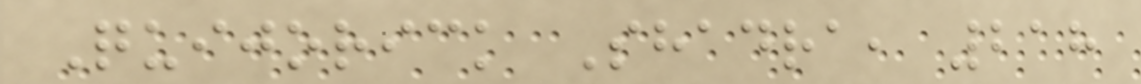Quijorick Shadra, 218
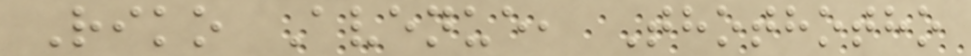Riko Avenue, Thothotho
